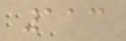113
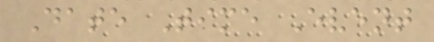Date Time Event
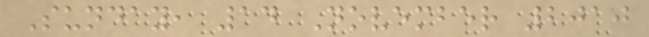Sunday, 14 November 2010
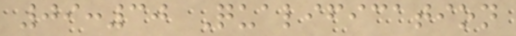09:30 Qualification
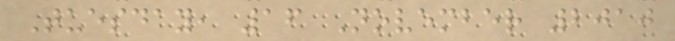Tuesday, 16 November 2010
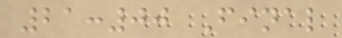21:00 Final
